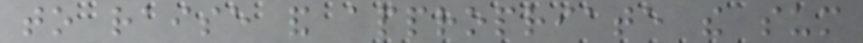to raise and appropriate the sum
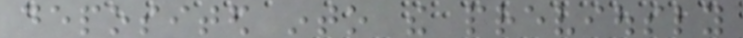deposited into the previously
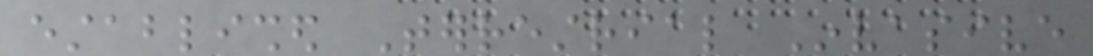established Terrestrial Invasive
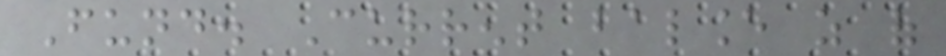Fund. Current balance as of
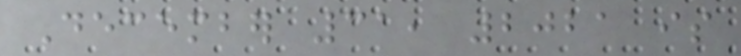December 31, 2021 is
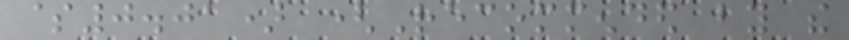$0.01) (Recommended by the
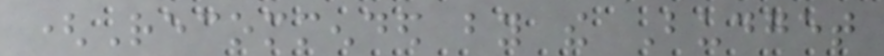(Recommended by the Budget
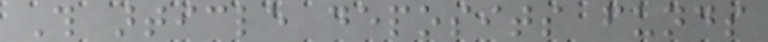This article deposits funds
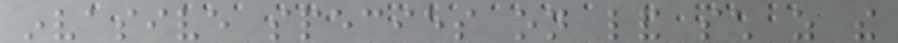invasive species on land such as the
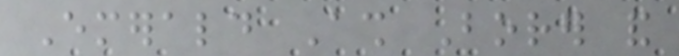Emerald Ash Borer and
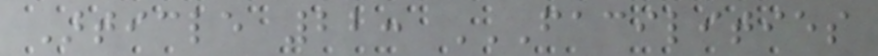Article 22: FACILITIES
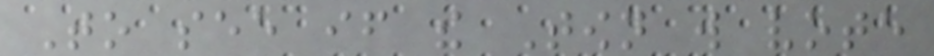To see if the Town will vote
